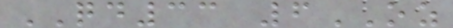QD33 6OZ
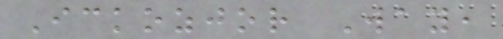Ickozjor Way,
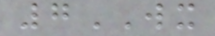7WX
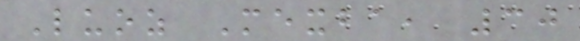Luoz Mexba, 30
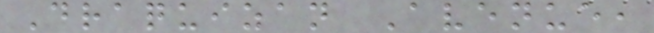Draquizan Avenue,
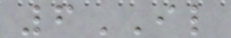6IL
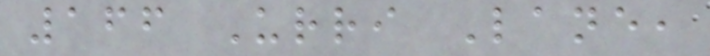166 Urri Lane,
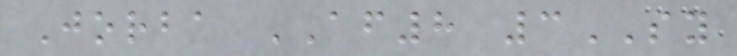Jorba AF8 3SY
